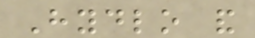Hydlo and
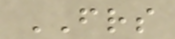FRIENDS
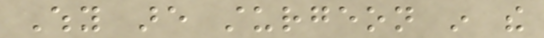Why are sturgeon in the
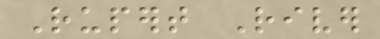Rupert River
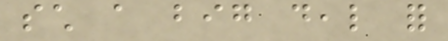such a big deal for
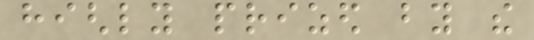highly prized by the
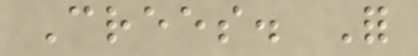Crees. For
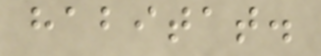habitat.
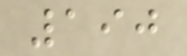190
